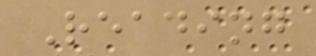Reading
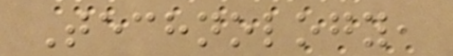Technology,
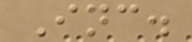Inc.
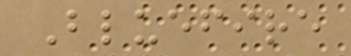Bluefire
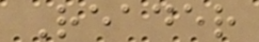Reader
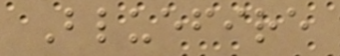Bluefire
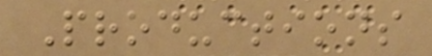Productions
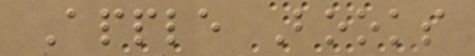Apple Books
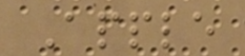Apple
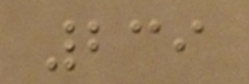239
